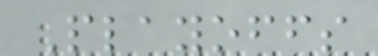Playoffs
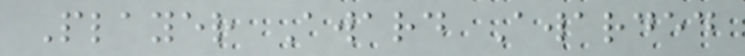Player Award Awarded
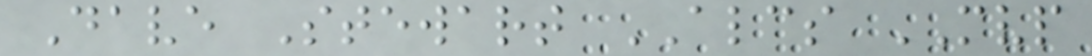Dave Stewart ALCS MVP
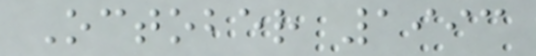October 1993
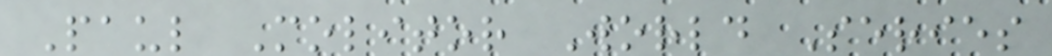Paul Molitor World Series
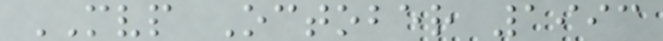MVP October 1993
